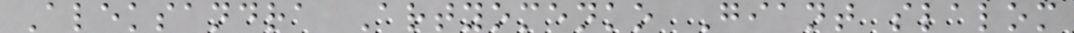Aleksandra Artyomenko Giant slalom
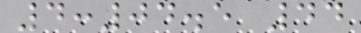4:04.5 44
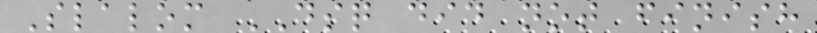Slalom DSQ did not finish
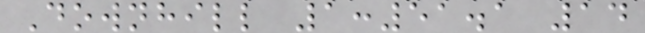Downhill 1:51.1 14
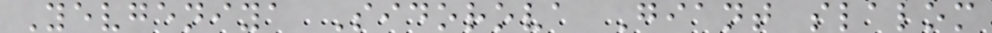Yevgeniya Sidorova Giant slalom
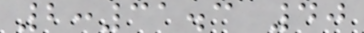2:31.3 40
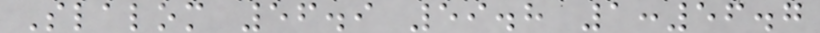Slalom 56.9 59.8 1:56.7
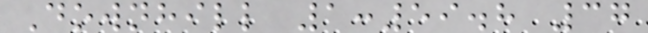Downhill 1:59.8 37
